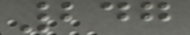247
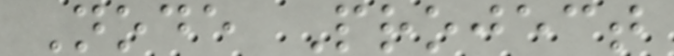Node Project
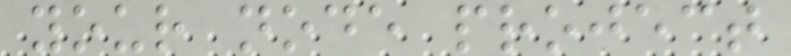your node project
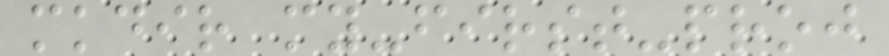mkdir my-first-proj
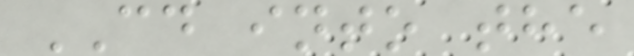CD into the
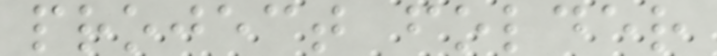project folder
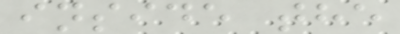inside the
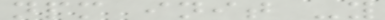npm init -y
